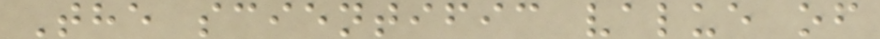The scientific value of
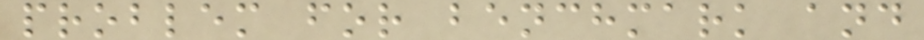problem for benchmark and
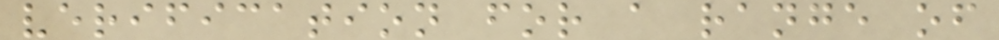verification for a range of
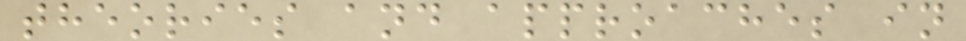theories and approaches in
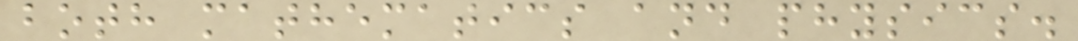both mathematics and physics.
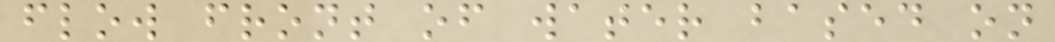flow front of water based on
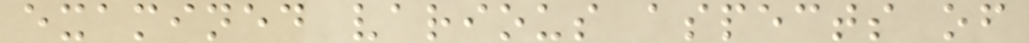examined various aspects of
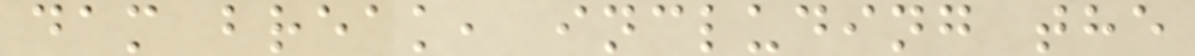dam break, including the
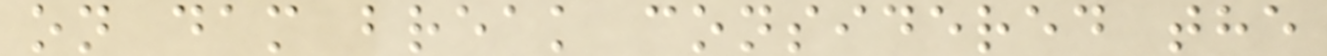on dam break considered the
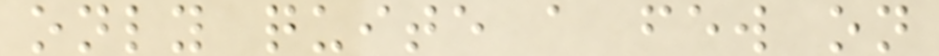only quite a few on
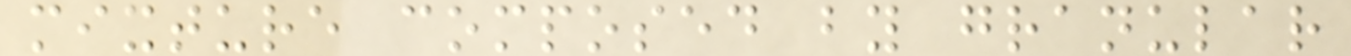mixture composed by granular
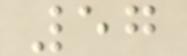57
